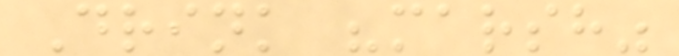Drink "marsh"
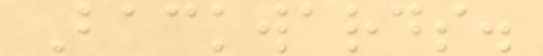Backwards.
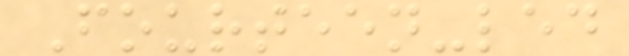Fourteen-led
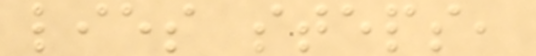lies steps,
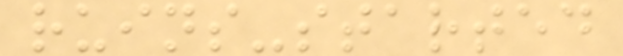ruins-started
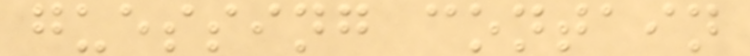guessing contain
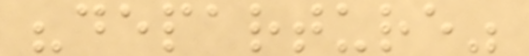"departure"
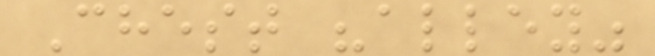Chest "alley"
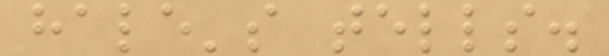hale's tells.
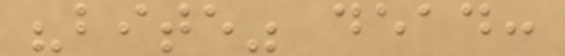"bite" dead:
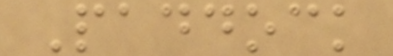Paddock
